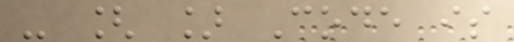- [ ] Code is
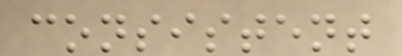consistent
